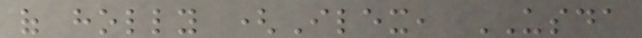of holly (Ilex, USDA
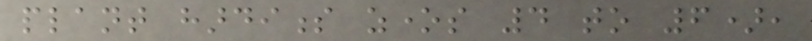plant hardiness zones 4 to 6),
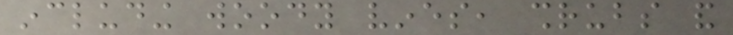including woody vines, shrubs and
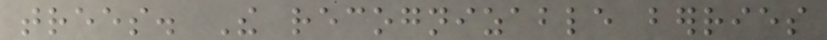trees. The recognizable berries
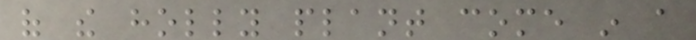of the holly plant come in a
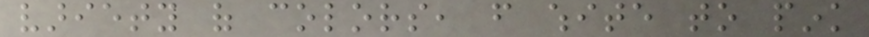variety of colors, from white to pink
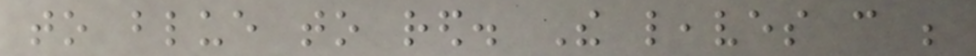to blue to red. The leaves can be
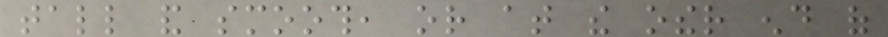tall and smooth, or at the other end of
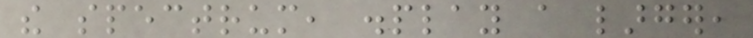the spectrum, display a larger,
